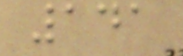141
